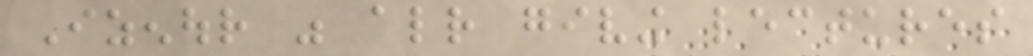Izenour was already giving lectures
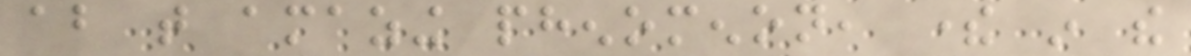about that amazing phenomenon, there in the
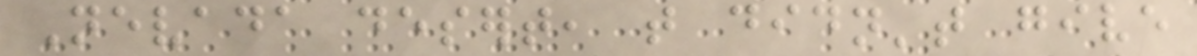Nevada desert, that didn't give
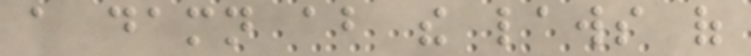a damn about the laws of
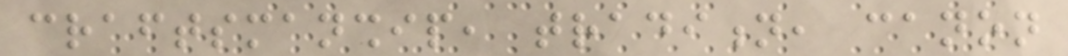craftsmanship, tradition, canon
